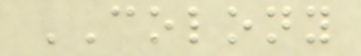COLONY
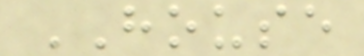HOUSE
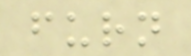furn
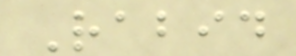Rabid
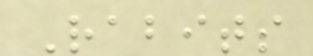Rabits
